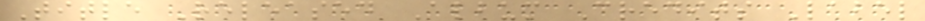Title Released Album Credits Label
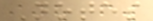Notes
